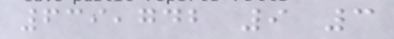639,742 9 3
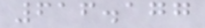616.177
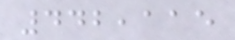442,115
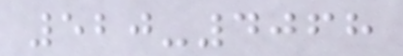520-4068
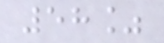58%
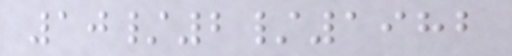10/2/1982
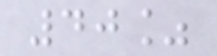40%
